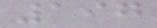197
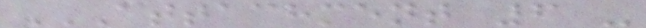ATTACHMENT 6 -
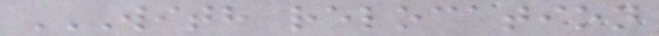WITH RELOCATION
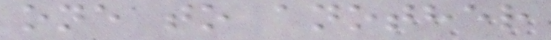one to another
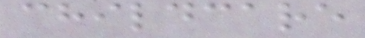childcare
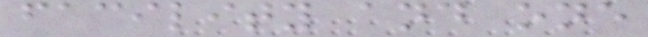facility and one
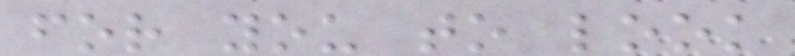for you to look
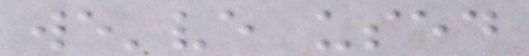we've used
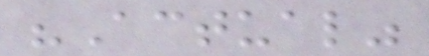"Actual"
